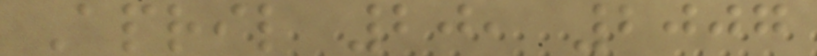April 20, 2007
